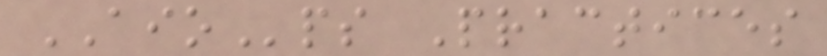AIOps Practices
